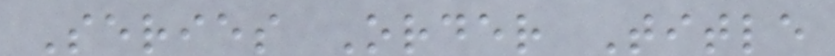Series Order Title
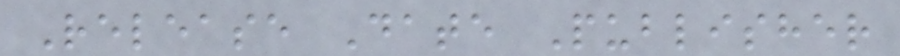Release Date Publisher
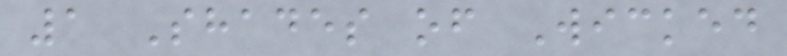1 Shades of Wicked
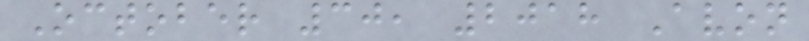October 30, 2018 Avon
